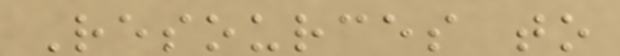Resources to
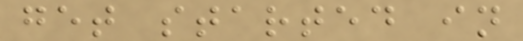get started in
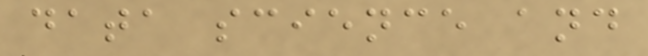data science and
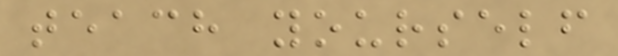teach yourself
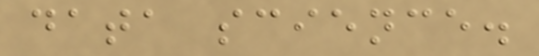data science.
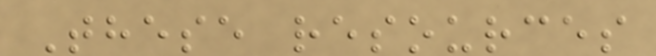These resources
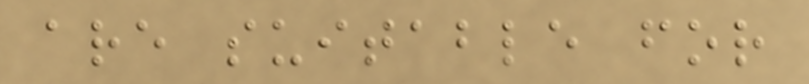are suitable for
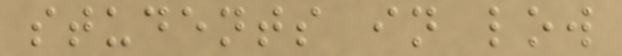students in low
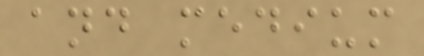and medium
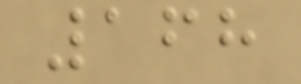168
